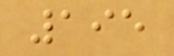195
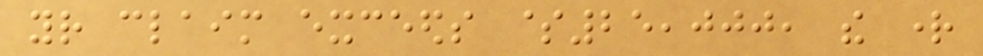your claim exceeds $25,000, the right
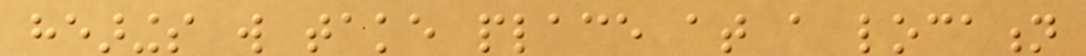hearings will take place at a location
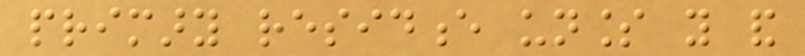primary residence unless you and
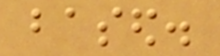based.
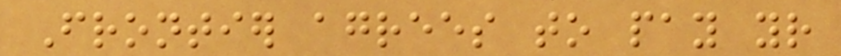Frontier agrees to pay your
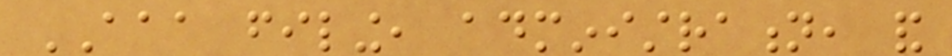AAA filing, administration, and
